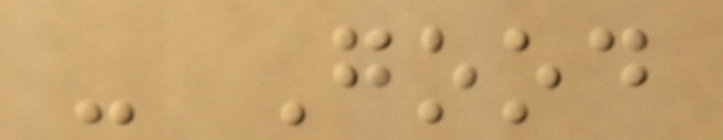- Good
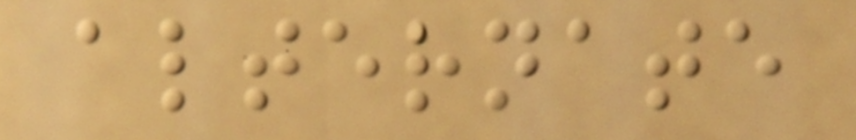alternate
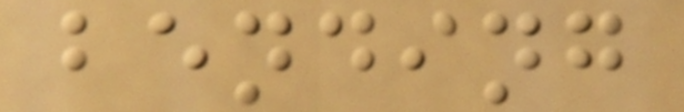bending
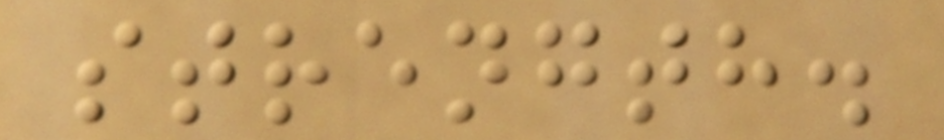strength.
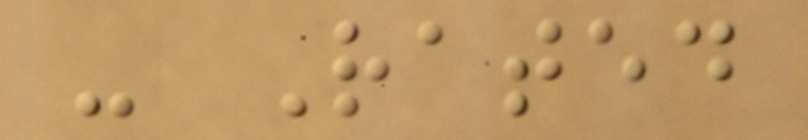- Rated
